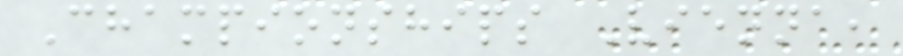Championships Vienna,
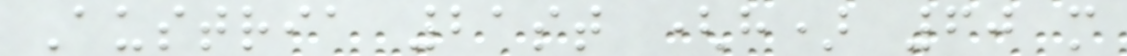Austria 21st (h) 60 m
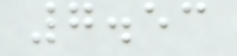7.53
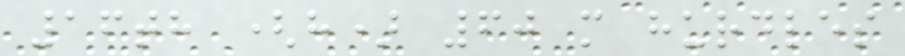16th (h) 60 m hurdles
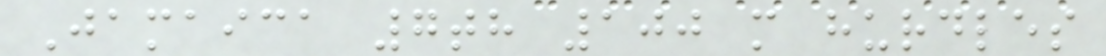Jamaica 7th 100 m hurdles
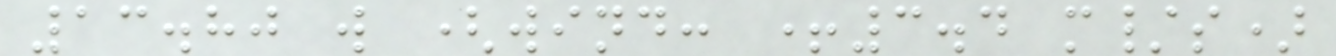13.80 w (wind: +3.4 m/s)
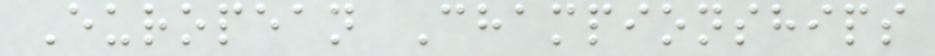European Championships
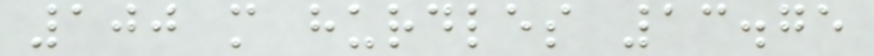100 m hurdles 13.75
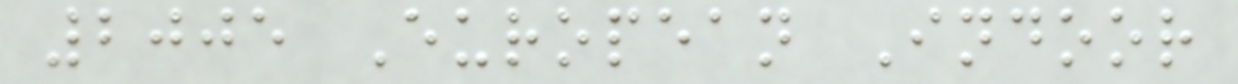2005 European Indoor
